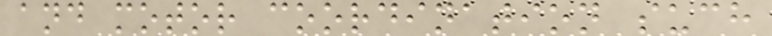and motor coordination such
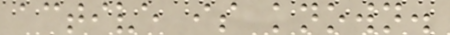active is known.
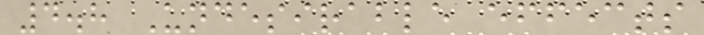4.8 Undesirable effects
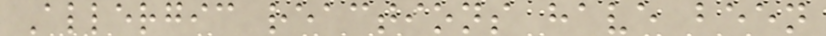Allergic reactions have been
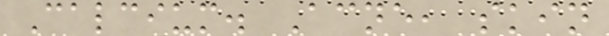Calcium. Acne, skin
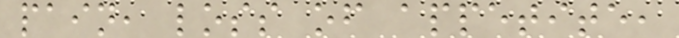pain, loss of appetite,
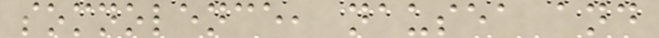somnolence, nausea and
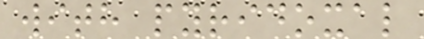with pyridoxal
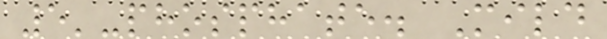5'-phosphate. Mild
